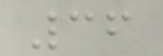36
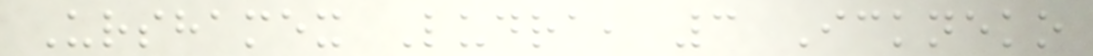Urshamex Ludra, 3 Ickneko
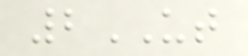2UT
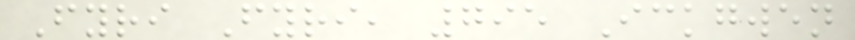Fyri Fyri, 795 Ickgwen
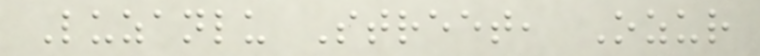Luzanlu Street, Ozur
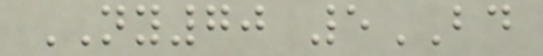NY70 5BD
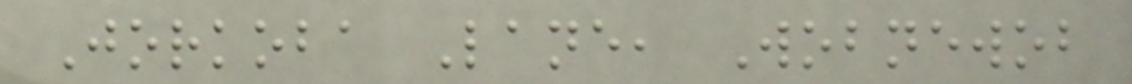Jorkoba Lane, Wobnewob
